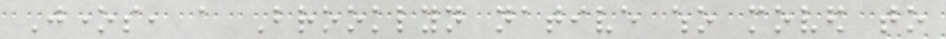Jones, a Brooklyn native who moved to
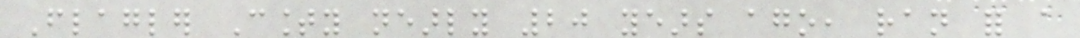Flagler County nearly 20 years ago, ran for a
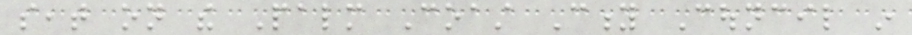seat on the Palm Coast City Council in
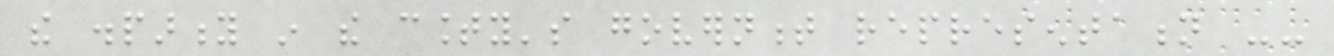the disparity in the county's government representation --
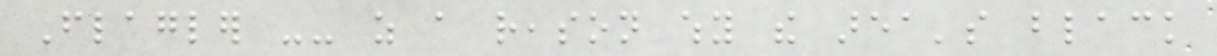Flagler -- as a reason why the area's black
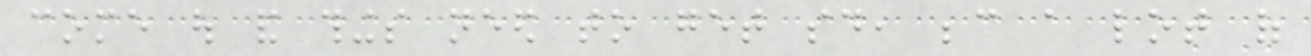come out and things need to get said, because a lot of
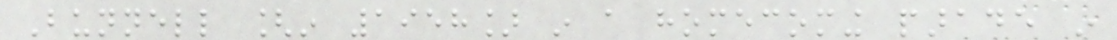Bunnell [in 1958] in a homecoming parade in
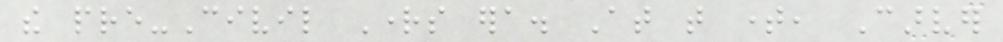the pre-Civil Rights era. At that time, Carver
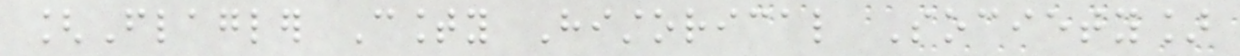[Flagler County Historical Society]
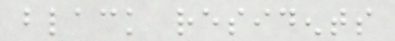black residents
